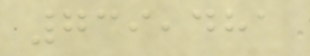739,481
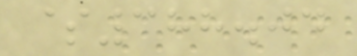$388.04
